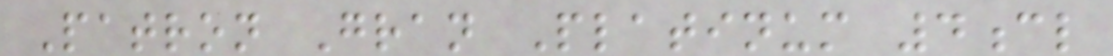Patron Gran Platinum 4cl
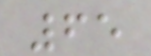65
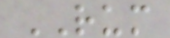RUM
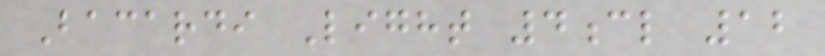Bacardi Light 4cl 12
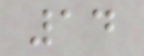14
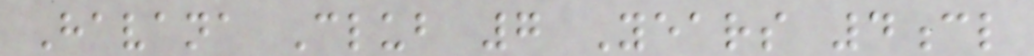Havana Club 7 Years 4cl
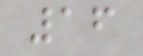16
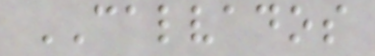CALVADOS
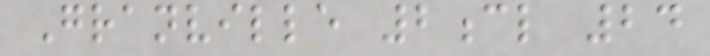Granville 2cl 24
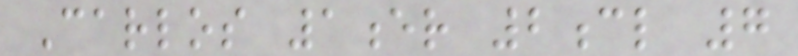Carlos 1er 2cl 7
